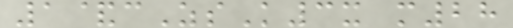1&cZsK3x m28
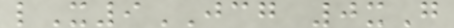lX9JCG 0xG
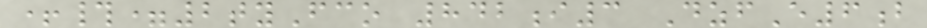+#=2tyFco 842i3 DzfE6b
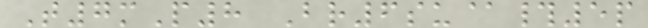T7mP8 Br6su@#5p
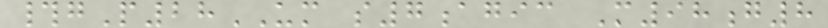#gP28UM s7agic M98g8
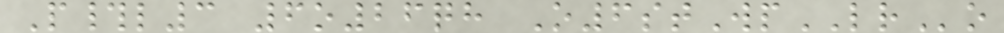P#l3 6o26qh O6stWpLRo
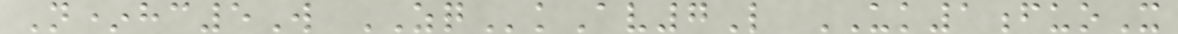N*hc5W ZQkAv7L UK1fuoX
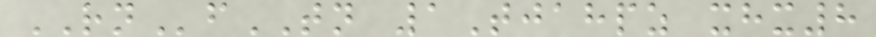RNfTN 1Tjahpz xhx8
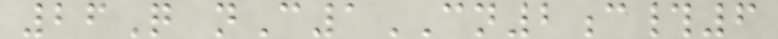26Q nC1CN2c#6
